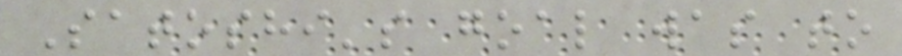Satoshi's goal was to
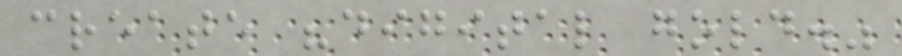create "digital gold."
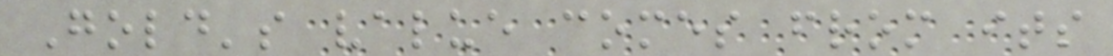Gold's value comes from its
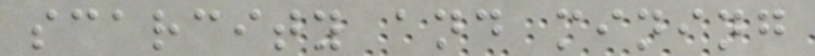scarcity and mining
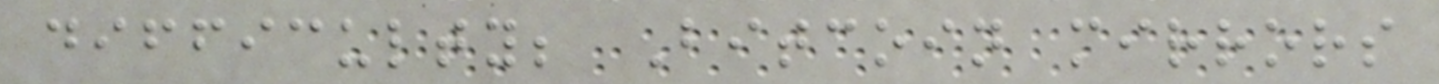difficulty; Bitcoin mirrors
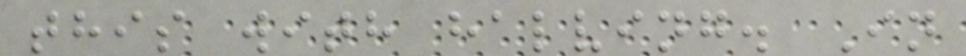this with halving. In
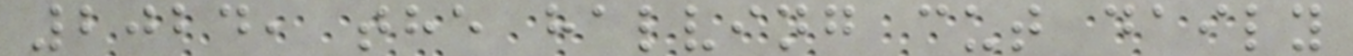2024, the halving cut daily
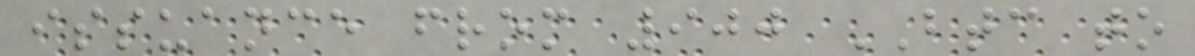issuance from 900 BTC to
